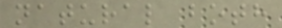natural both
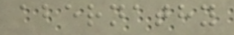abernathy
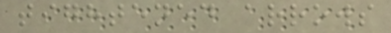tightened arrows
